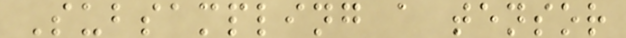Subsampling a tensor
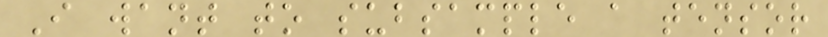I want to subsample a tensor
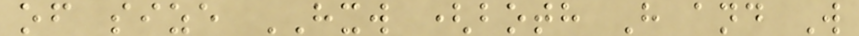of size HXW (both H and W
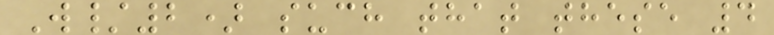W/2) such that these 4
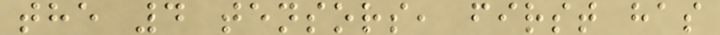the 4 tensors, first has
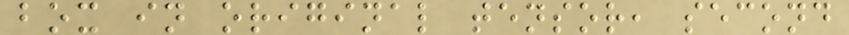box in original tensor, second
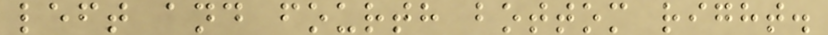left and fourth bottom right.
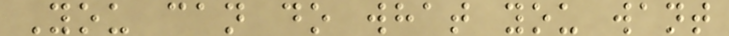You can do what you want
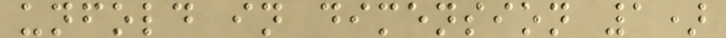unfold in dimension 1)
